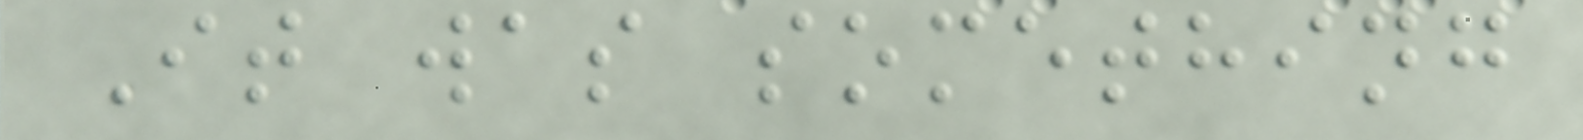It was something
